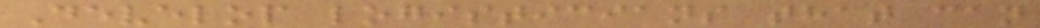Develop logisticians that can
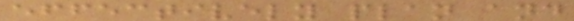effectively plan and
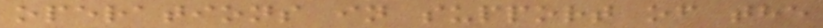operations in support of the
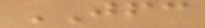JFC
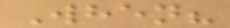When?
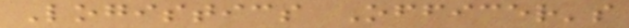Logistics Officer's
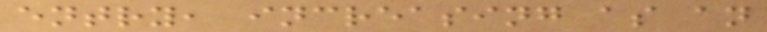entry, increasing as an
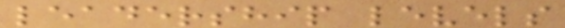leadership levels
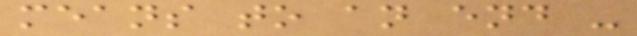means to an end -
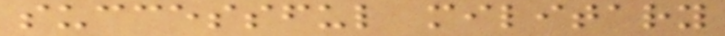successful military
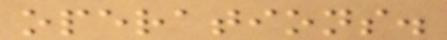operations.
